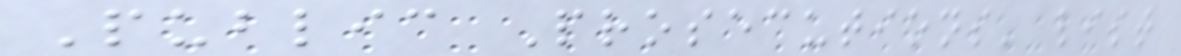Public Prosecutions' list
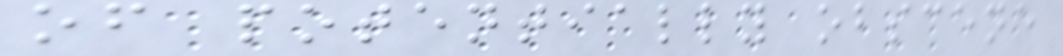of potentially obscene
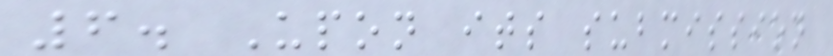6. Upon its submission
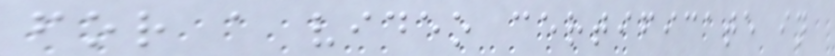for a video certificate in
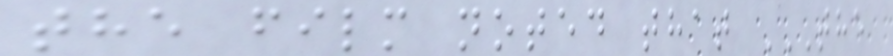the film noted that THE
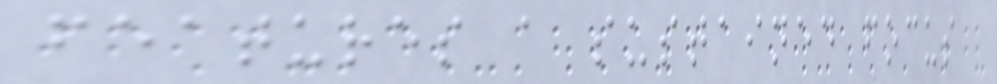features a sustained focus
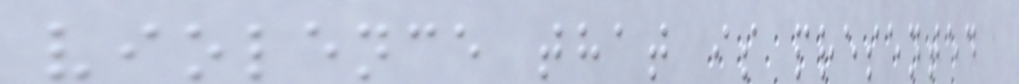violence that is presented
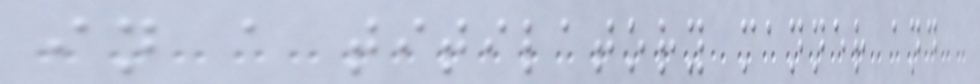in a titilatory manner and
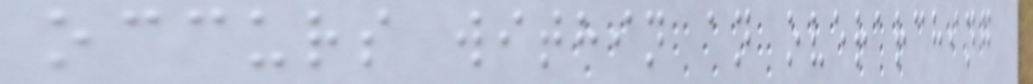occurs within an overarching
